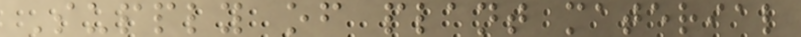Supply of plant material
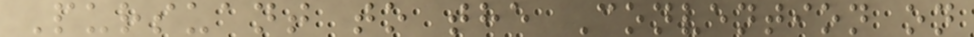Pursuant to the Convention on
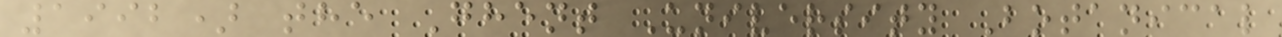1992) the Ghent University Botanical
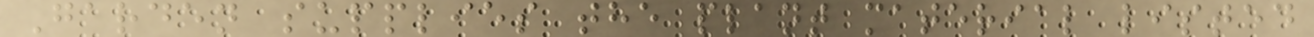Garden supplies the plant material listed
